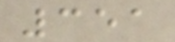351
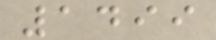1499
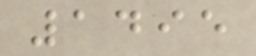1495
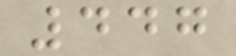447
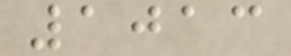1013
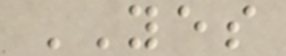YES
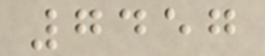7457
